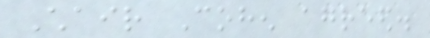Chair Cohen agreed.
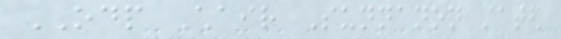ODP Chair Sunnanon stated
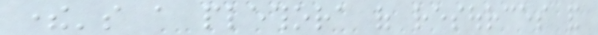there's a plethora of resources and
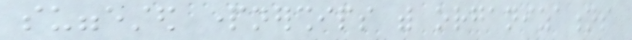suggested partnerships with organizations
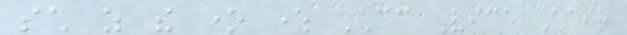such as the one where CC Vice Chair
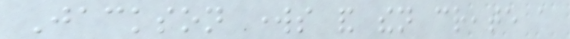Jackson works and then create a
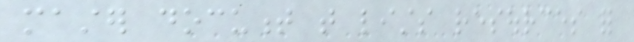master document that lists resources for
